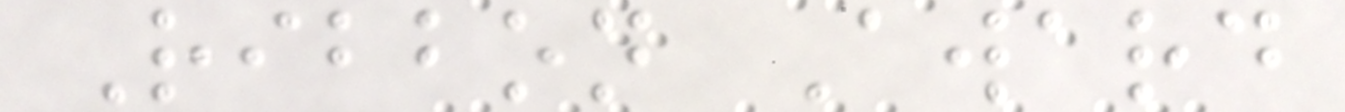Ribbon Award
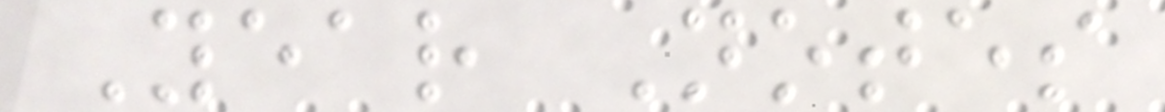Year Notes
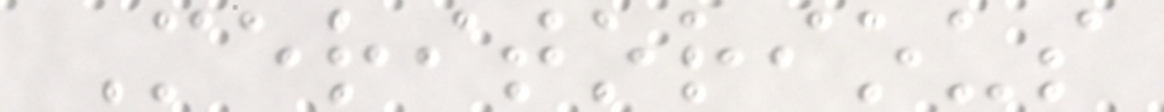Meritorious
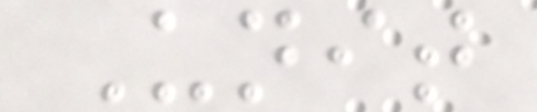Unit
